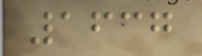1637
